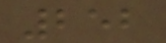252
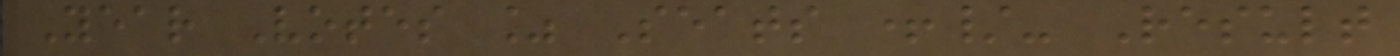Year Votes % Seats +/- Result
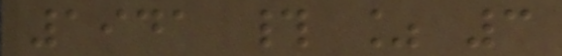1941 # % 3
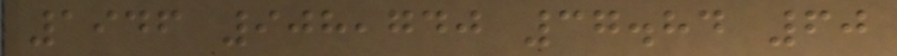1946 908,740 37.84 60
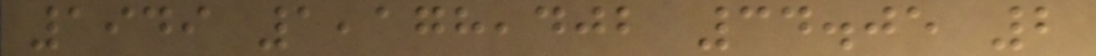1949 1,178,402 34.05 2
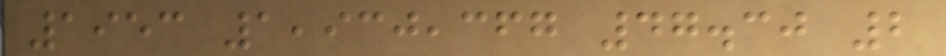1953 1,930,367 47.30 2
